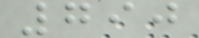790
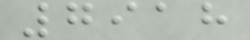7918
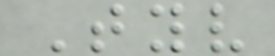Tyv
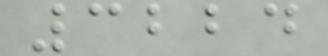3224
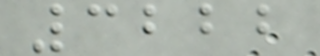3222
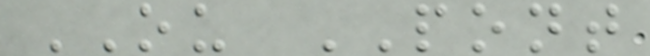OU PONT
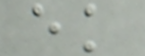ek
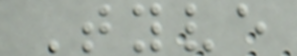Tyve
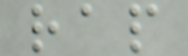rap
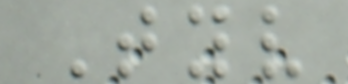Tyv
